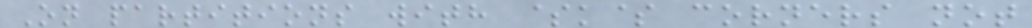On partitions with $k$ corners not
